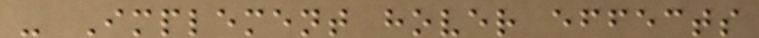- Implement hover effects
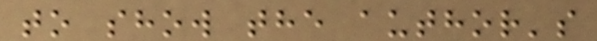to show the author's
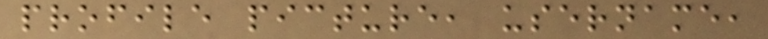profile picture, username,
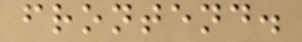frontend.
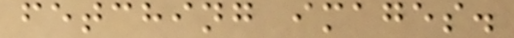fetching images.
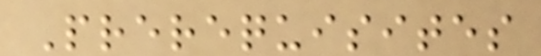Prerequisites
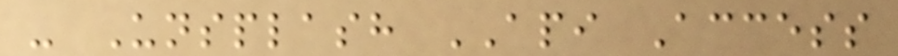- Unsplash API Access
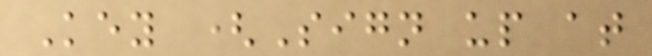Key (Sign up at
